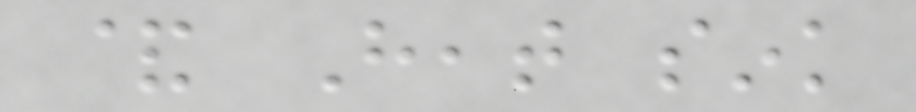& Heat sink
